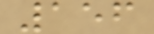156
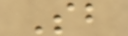Sb
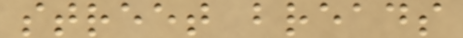street breads
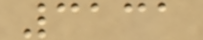3131
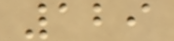129
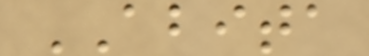ABITA
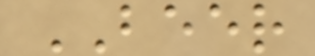BEER
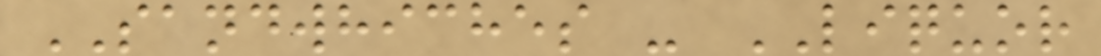SANDWHICHES - LIQUOR
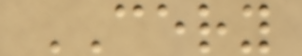CERY
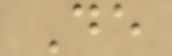De
